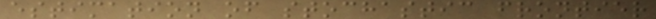estimation of stochastic frontier
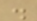.
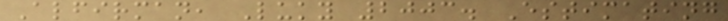Alfirman, Luky 2003. Estimating
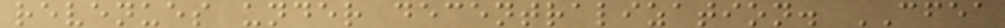revenues under decentralization. CFEA
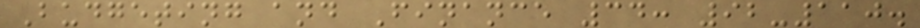Budgeting and Finance 34: 92-110.
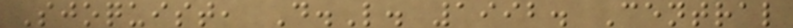Sjoquist, D.L. 1992. Central
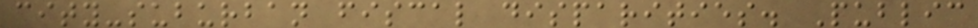city-suburban fiscal disparities. Public
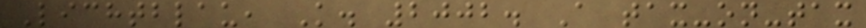Lichtblau, K. 2002. A tax-on-tax
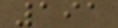191
